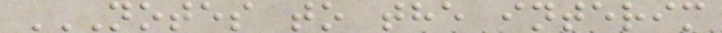NOTES TO THE INTERIM
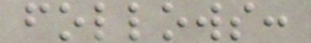follows:
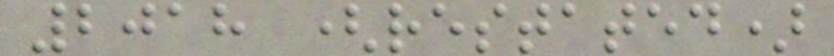2018 (restated)
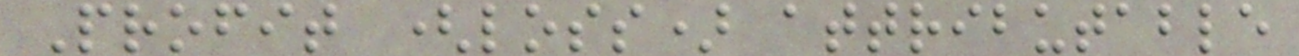Profit (loss) attributable
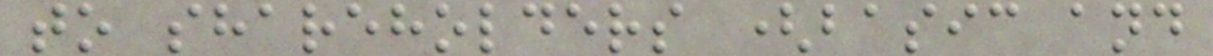to shareholders (basic and
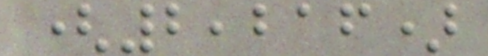(2,216)
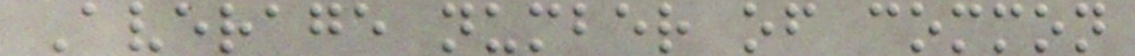Average number of common
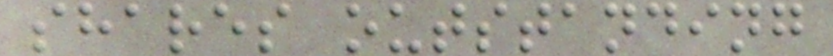shares outstanding
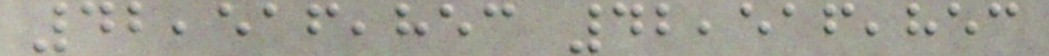42,516,853 42,516,853
